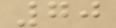70
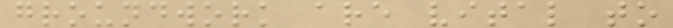groundwork are vital to
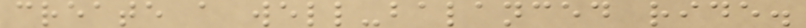create a well-balanced ride.
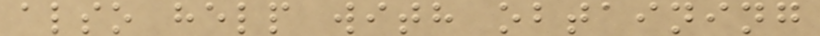also help with obtaining
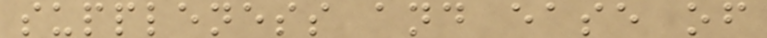suppleness and ease of
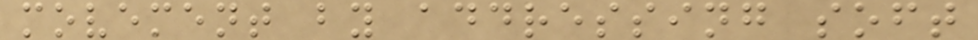movement by addressing soft
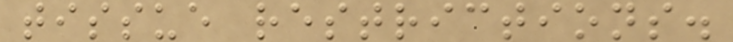tissue restrictions.
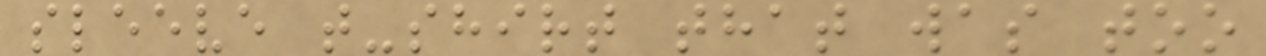sleeve t-shirt that was too
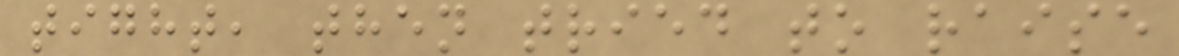tight, then tried to raise
